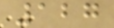127
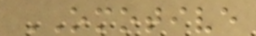OMOTIVE
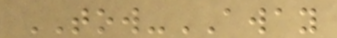TOW-AWAY
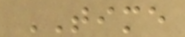TIME
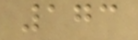173
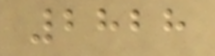2828
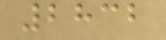2832
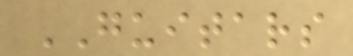GUITARS
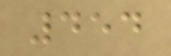454
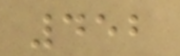452
